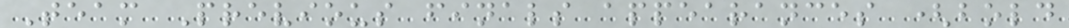Team Previous finals appearances (bold
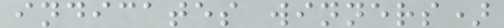indicates winners)
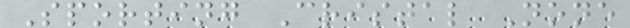Sporting Cristal None
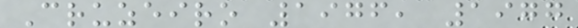Cruzeiro 1976, 1977
